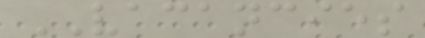VACANCIES
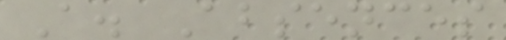A. Absences
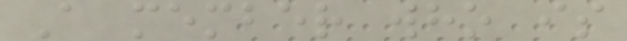A member who is
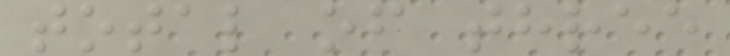total of three
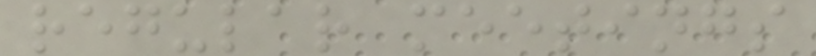regular meetings
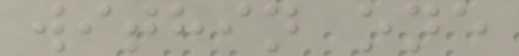within one
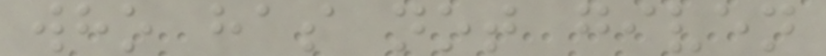who has not given
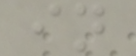in
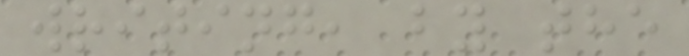writing, by the
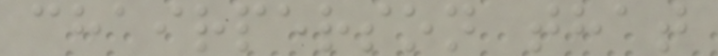chairperson that
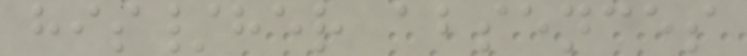his/her absences
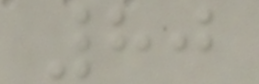80
